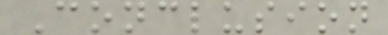Conclusion
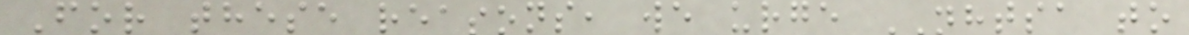For these reasons, we urge NHTSA to
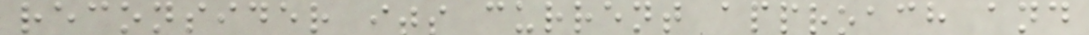reconsider its current approach and
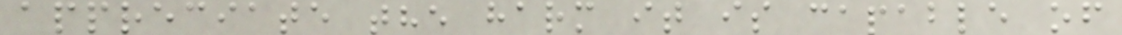appreciate the harm it is capable of
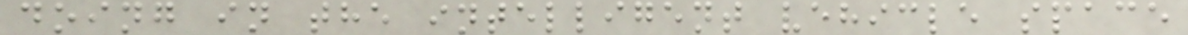doing in the intelligent vehicle space
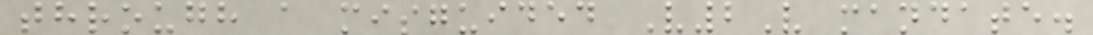through a misguided V2V mandate.
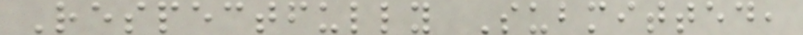Respectfully Submitted,
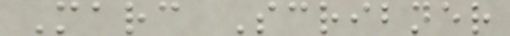Marc Scribner
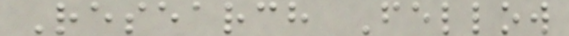Research Fellow
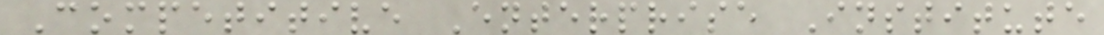Competitive Enterprise Institute
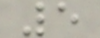5
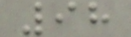98
